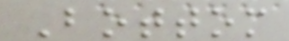Bottom
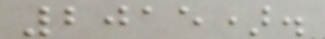2015).
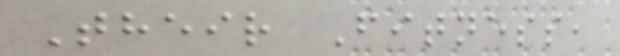Their Fitness,
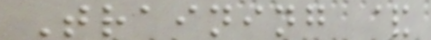Training &
